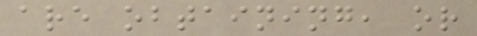are obtaining, or
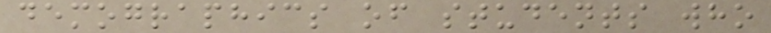demographics of students who
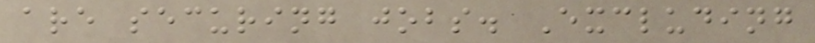are securing jobs. Excluding
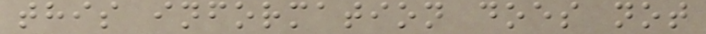this information does not
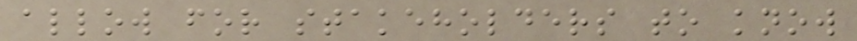allow for stakeholders to know
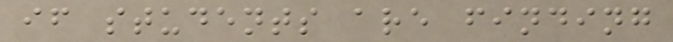if students are finding
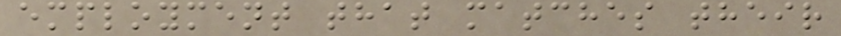employment that matches their
